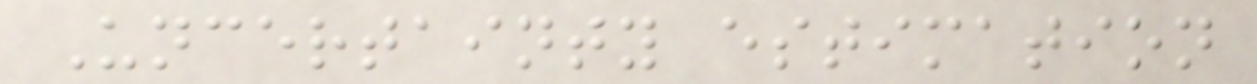Uncertainty estimation
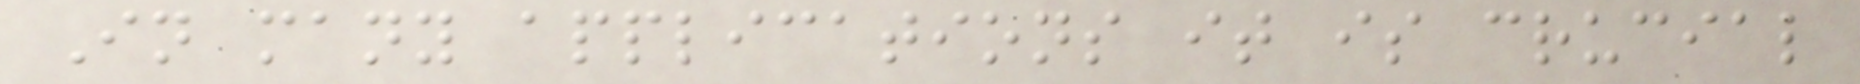In many applications it is crucial
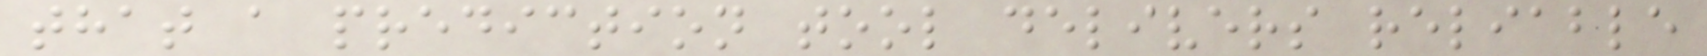that a prediction tool delivers reliable
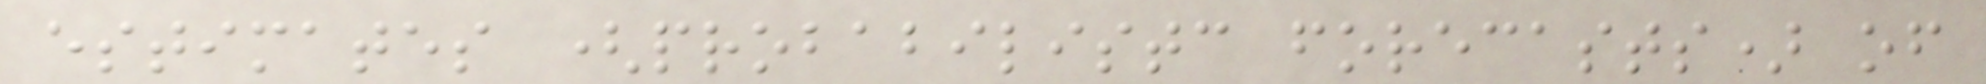estimates (probabilistc forecasts) of
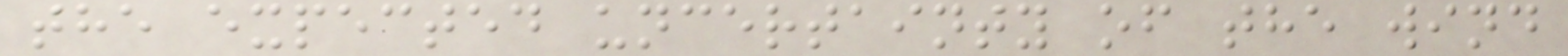the expected uncertainty of the wind
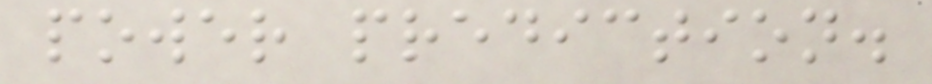power prediction.
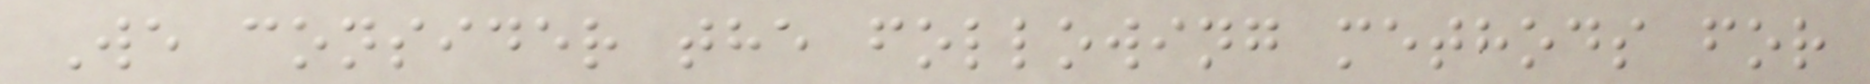We consider the following methods for
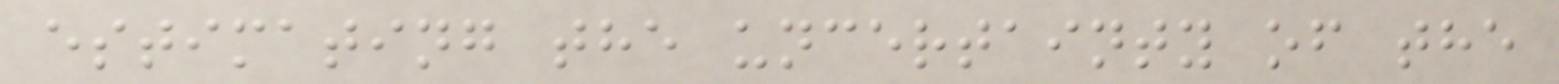estimating the uncertainty of the
